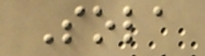Sola
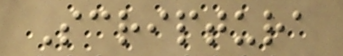Scriptura
